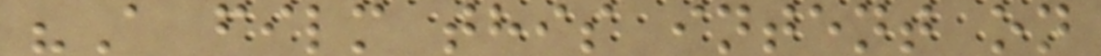"A film this intent on
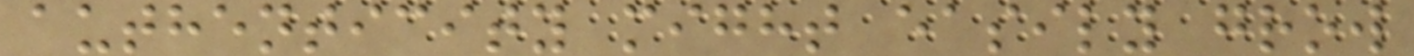authenticity might easily grow
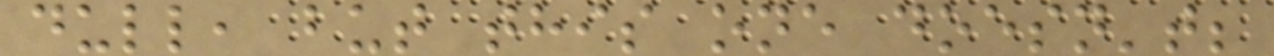dull, but this one doesn't;
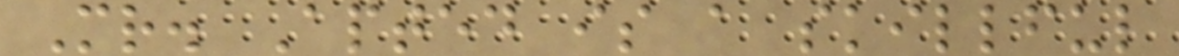Mr. Apted is a skillful
